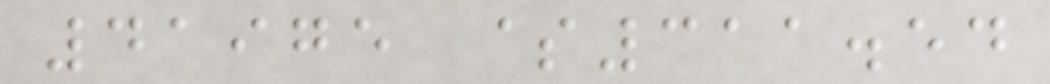41975 $311.54
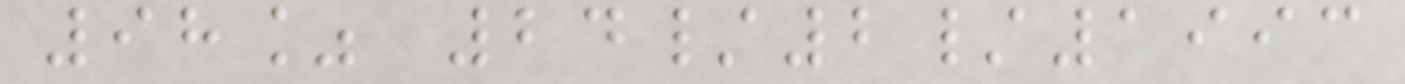98% 24/2/1993
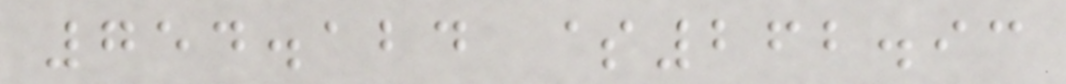754.124 $262.93
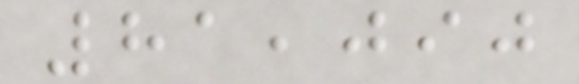81,090
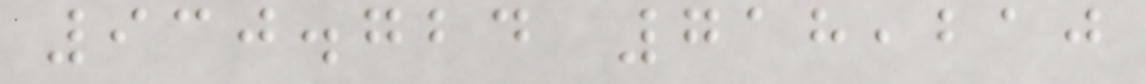930.724 718,210
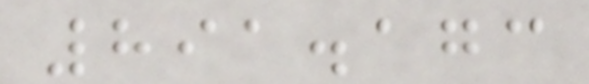891.173
